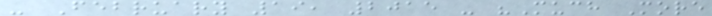- February 19, 2015 - "Much More
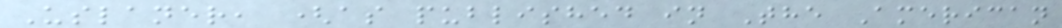Uslaner, (as published in The American
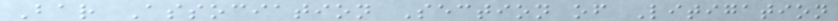Bar Association Section of Litigation
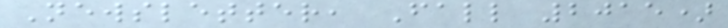Newsletter, Fall 2015)
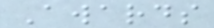Awards
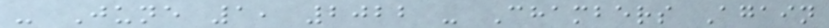- June 1, 2022 - Chambers Again
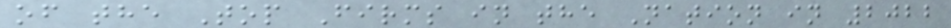of the Top Firms in the Nation in 2022
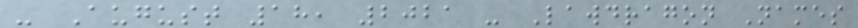- August 18, 2021 - Lawdragon Names
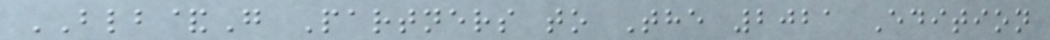BLB&G Partners to The 2021 Edition
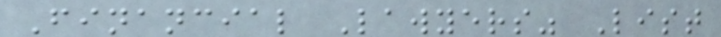Financial Lawyers" List
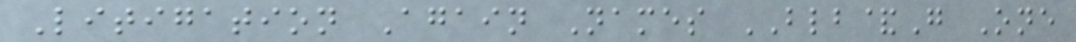Litigation Again Names BLB&G One
